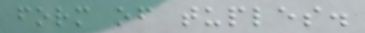form of tuples.
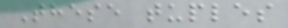These tuples
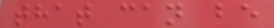that can be
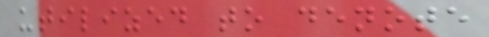utilized to denote
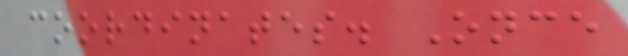coordinates. Once
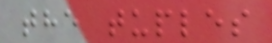the tuples
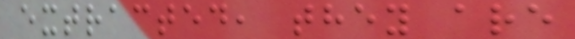extracted, they are
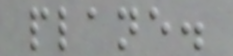plane.
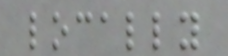locally
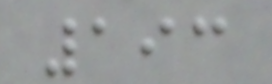193
